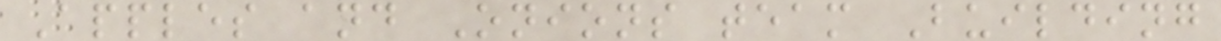Apples and Onions team Building
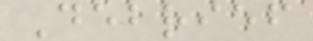Debrief
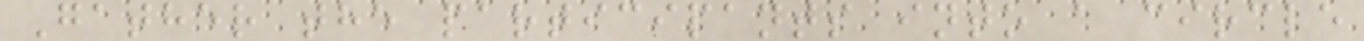Gather the participants into a circle
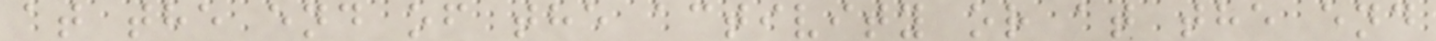at the end of the activity or at the end
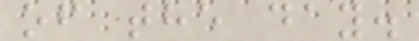of the day.
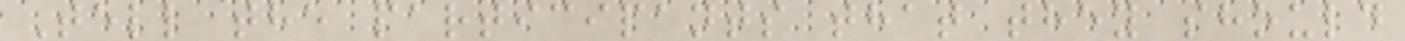Tell the participants that they should
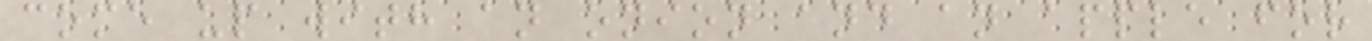come up with an onion and an apple for
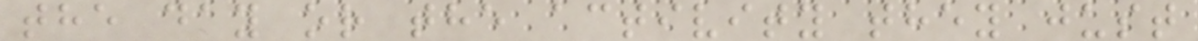the day or the activity they just
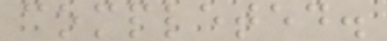completed.
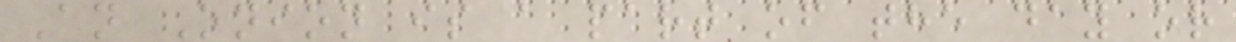An Onion is a part of the day or
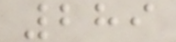289
